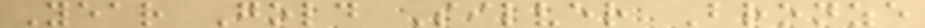Year Gold Silver Bronze
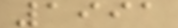1991
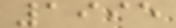1995
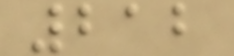212
